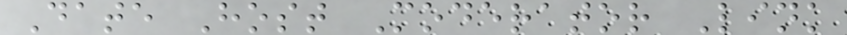Date Host Moderator Link
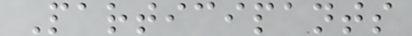Participants
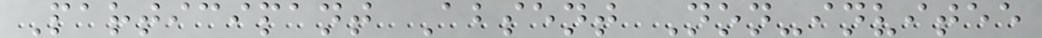Participant Absent Non-invitee
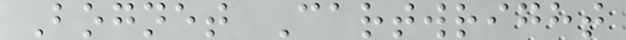Bognet Cartwright
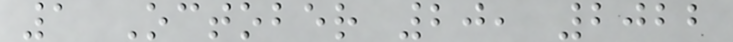1 October 20, 2022
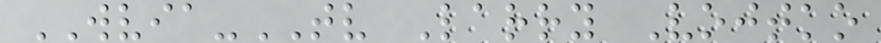WVIA-TV Larry Vojtko
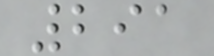291
